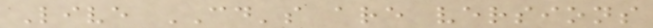Live CD's are versions
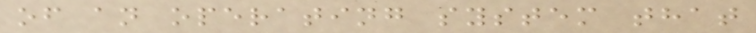of an operating system that
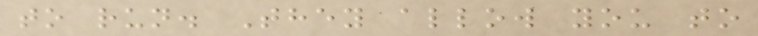to run. They allow you to
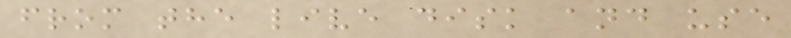from the live disk and use
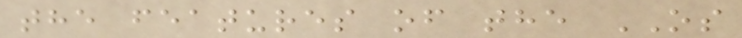the features of the OS
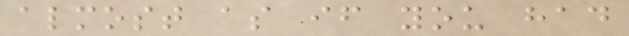almost as if you had
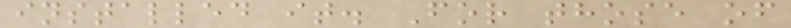installed it. For those of
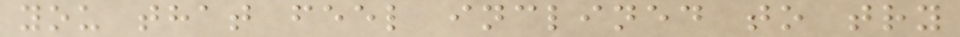you that feel inclined to try
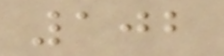102
